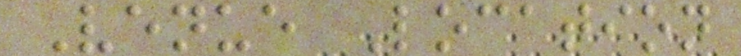Venue Location
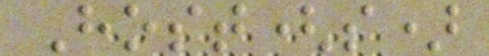Host(s)
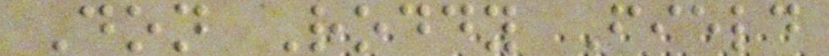Don Roddy Field
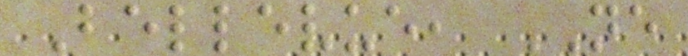Bellevue, NE
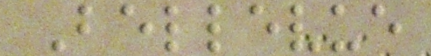Bellevue
